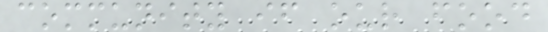community if our food
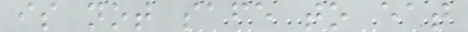is not safe to eat
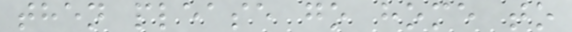then please go home to
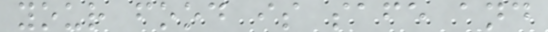your food is safe and
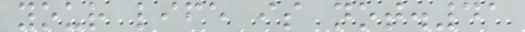your life is not.41
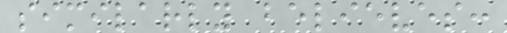similarly believes:
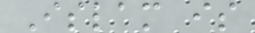Islam is
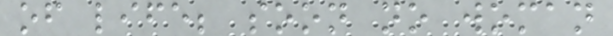of life; soon no woman
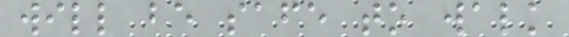will be safe to walk
